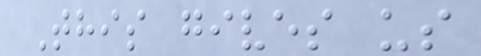This gives us
